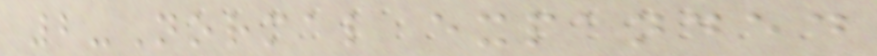2-Normal expanded
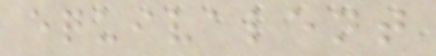equivalent
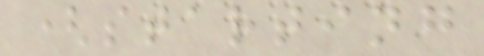(starting
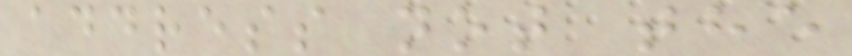address not the
